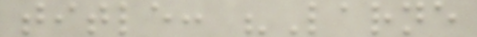title: "Larne
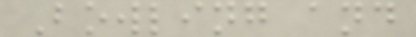Bowling and
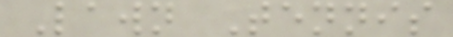Lawn Tennis
